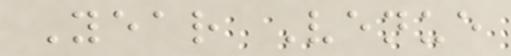Year Venue
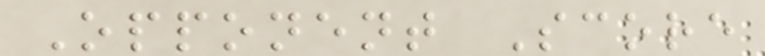Opponent Score
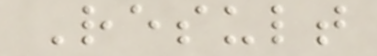Result
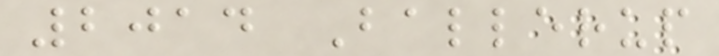2014 Ballerup
